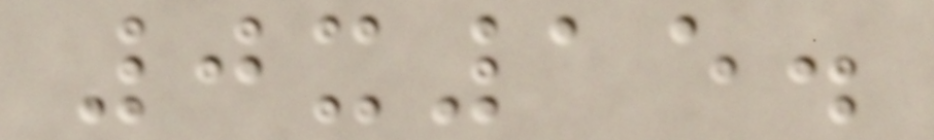0x15.
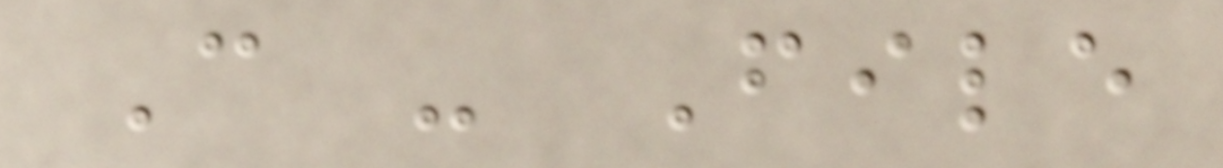C - File
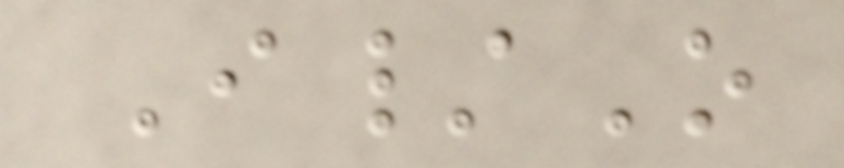I/O
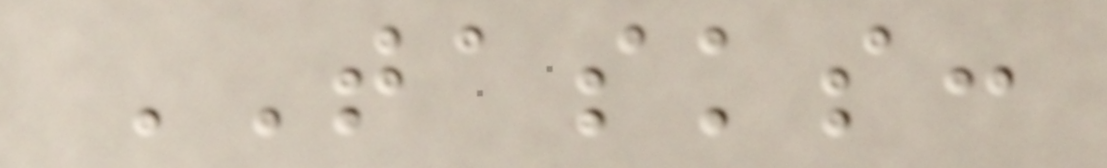TASKS:
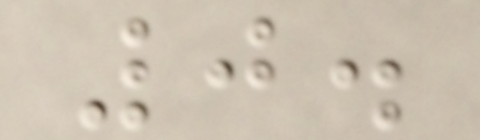0.
